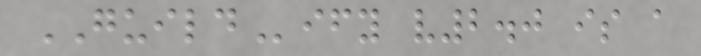GUILDify v2.0 is a
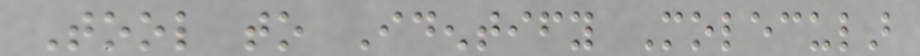Tool to Identify Molecular
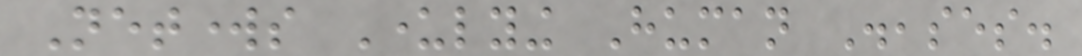Networks Underlying Human Diseases.
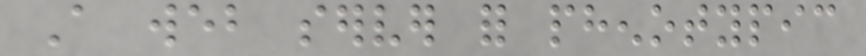A web server for phenotypic
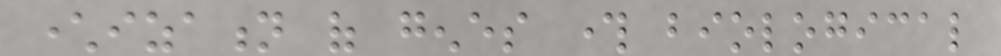characterization of genes through biological
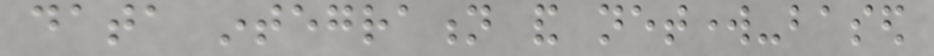data integration and network-based
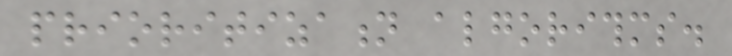prioritization algorithms.
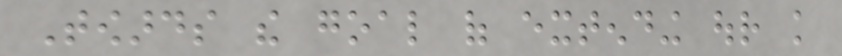Towards the goal of extending our knowledge
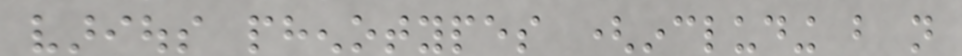various phenotypes (including but not
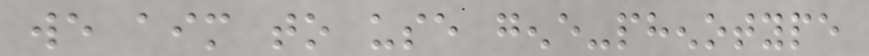we aim to use gene-phenotype
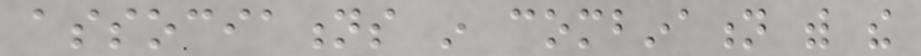associations in combination with the
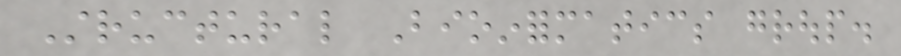Structural Bioinformatics group.
